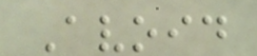Avoid
